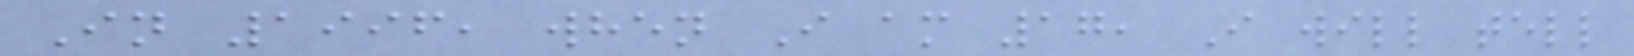In 1996, when I am 17, I will tell
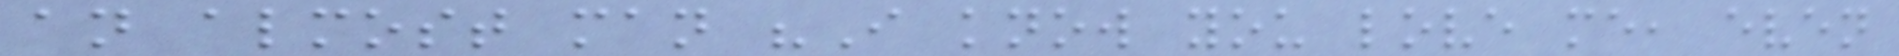an almost man "I know you love me, even
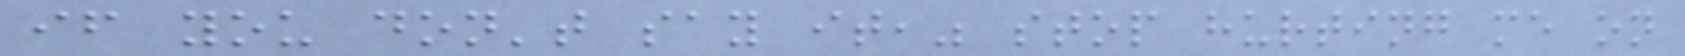if you don't say it," stop hurting me on
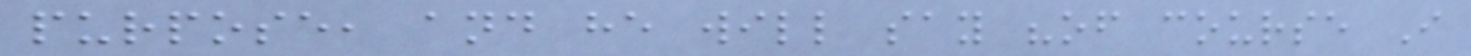purpose, and he will say "of course I
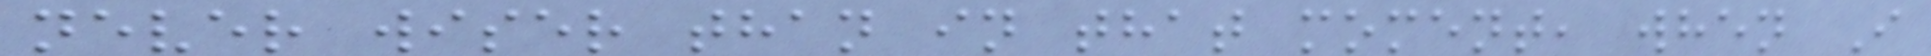never wiser than in that moment, when I
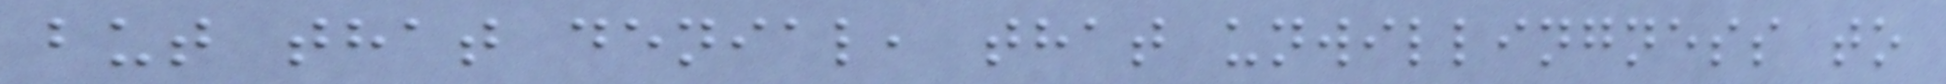but that denial, that unwillingness to
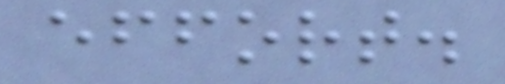effort.
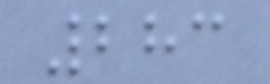283
